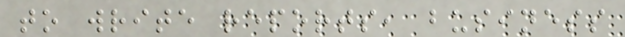to write reports, business
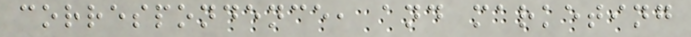correspondence, and marketing
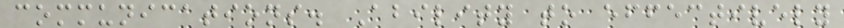communications. Ability to effectively
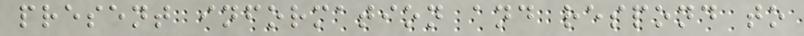present information and respond to
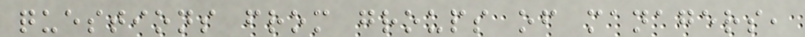questions from groups of managers,
